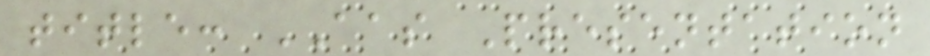title: AAS Presentation
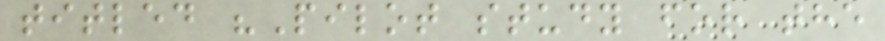titled "Pilot study for the
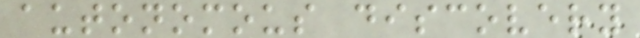autonomous discovery
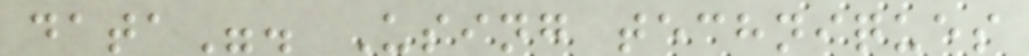data". Using techniques
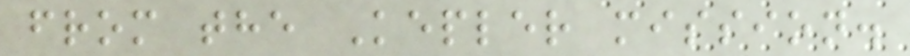from the Kepler mission.
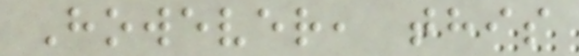However, this
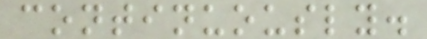continuously.
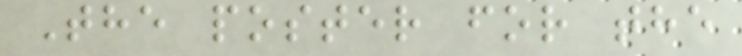The poster for the
